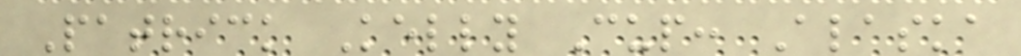Patrick Kelly Cup: Alaska
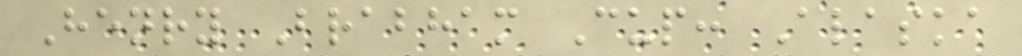Henry Brabham Cup: Alaska
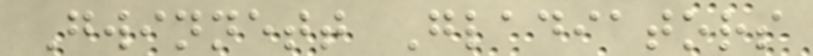Gwinnett Gladiators
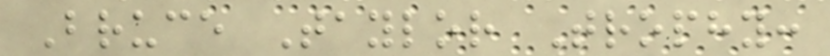Bruce Taylor Trophy:
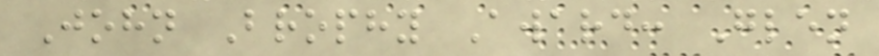John Brophy Award: Glen
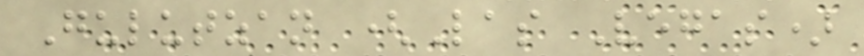Gulutzan (Las Vegas)
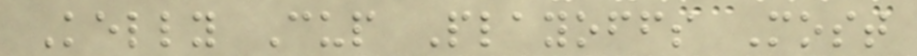Kelly Cup Playoffs Most
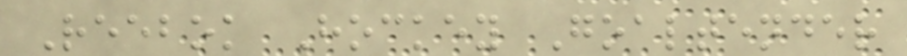Reebok Hockey Goaltender
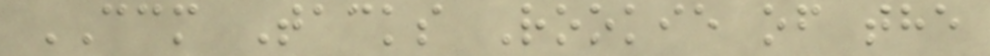CCM Tacks Rookie of the
